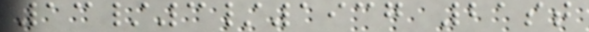13/3/1937 21st
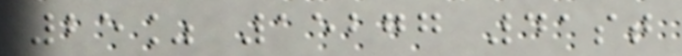25% 15277 41st
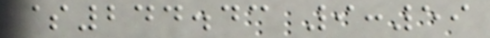$244.43 9:59
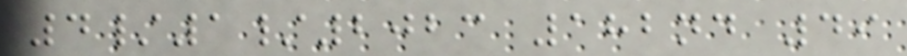4/1/2023 182nd 49
